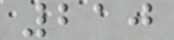210
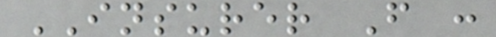INSURER F :
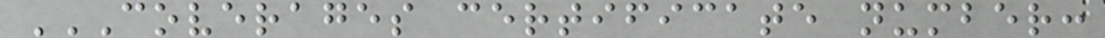COVERAGES CERTIFICATE NUMBER:
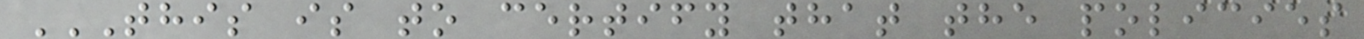THIS IS TO CERTIFY THAT THE POLICIES
